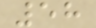58
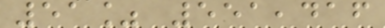51% 551,416
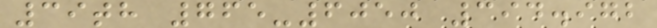39th 765-6050 394.972
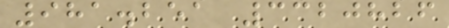981.251 3320826
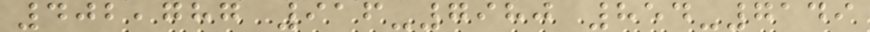402,787 916-7980 854-7149
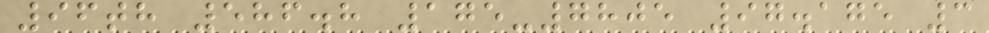96th 586.8 175-7805 97.175 3
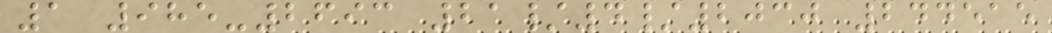1 985-2693 21/4/2030 244515
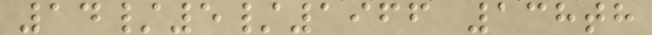14/5/1966 138th
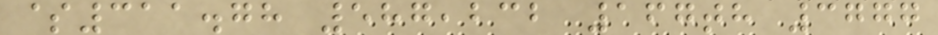$311.78 587,232 167th 3777
